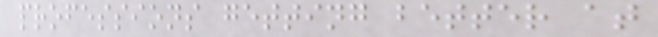professions getting better at
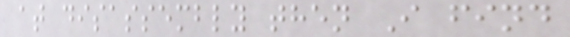at disassembly then I find
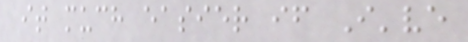it much easier if I've
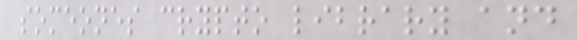someones crypto library and
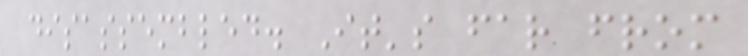disassembled. It's far from
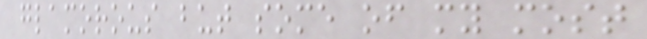glamorous but some of my most
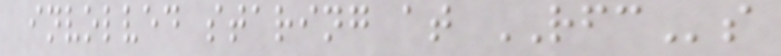involved staring at RFCs
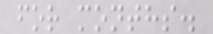for months.
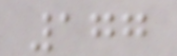177
